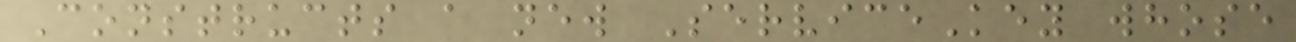Constructs a new ServiceKey whose
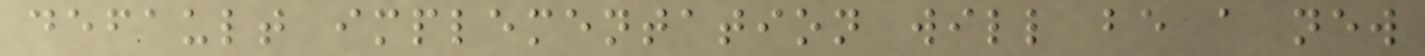default implementation will be a new
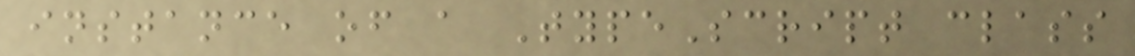instance of a TypeScript class
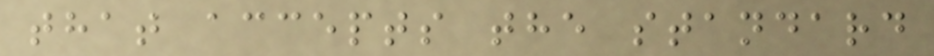that accepts the standard
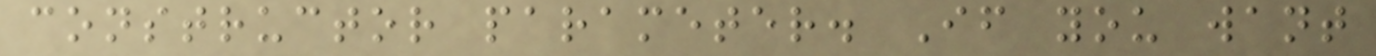constructor parameter. If you want
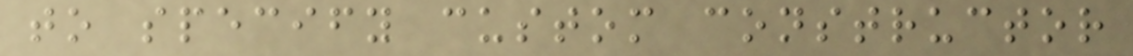to specify custom constructor
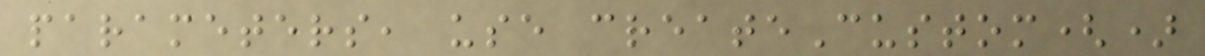parameters, use createCustom()
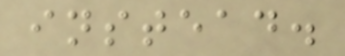instead.
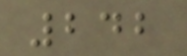242
